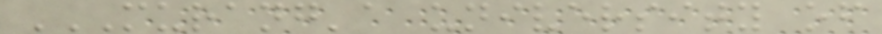MURANG'A UNIVERSITY OF
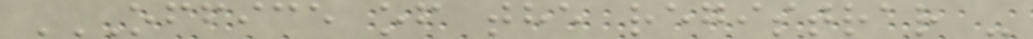OFFICE OF THE REGISTRAR -
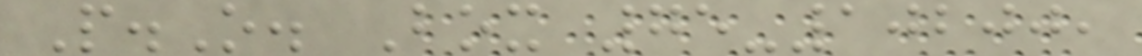P.O. Box 75-10200,
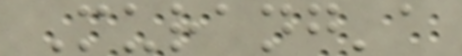Murang'a
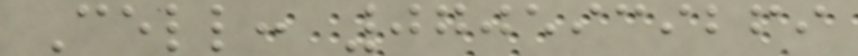Cell: 0705939269
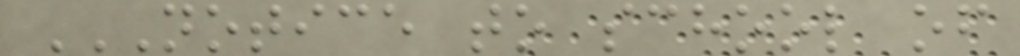NOTICE TO SCHOOL OF
